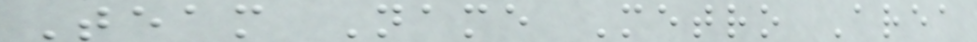Team Name Metro Area
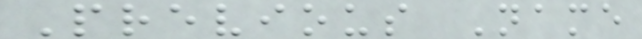Previous Name
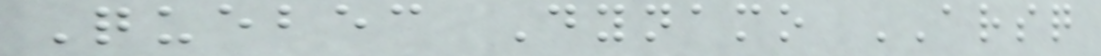Quebec Dynamo ARSQ
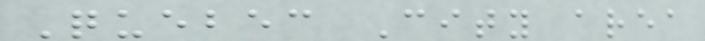Quebec City area
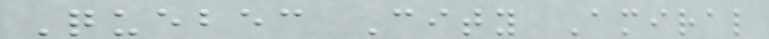Quebec City Amiral
